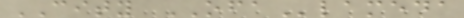CITY OFAlameda
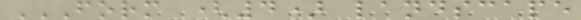FORM (4) LANDSCAPE
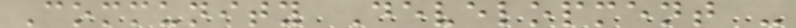Community Development -
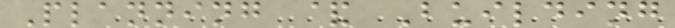Planning & Building
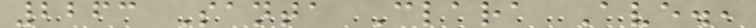2263 Santa Clara Ave.,
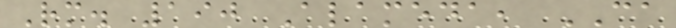Rm. 190 Alameda, CA
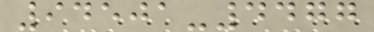94501-4477
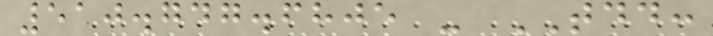510.747.6805 - TDD:
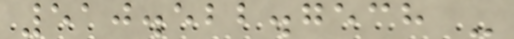510.522.7538 -
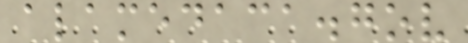alamedaca.gov
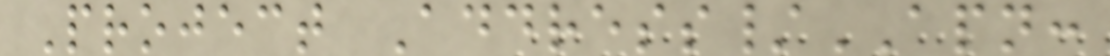Project Address/APN:
